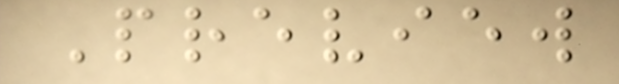Preview
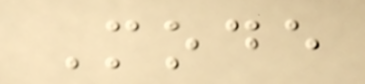Mode
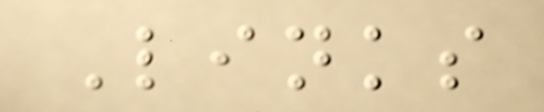Links
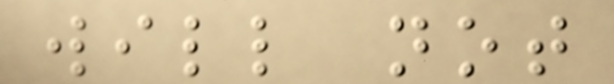will not
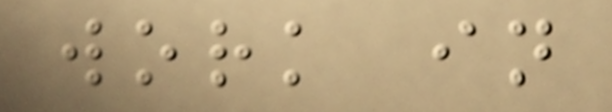work in
